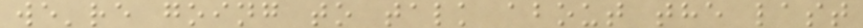we're going to talk about the last
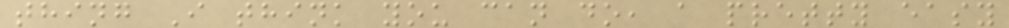thing I think you can do, a pretty easy
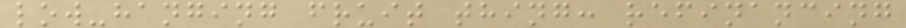low-hanging fruit thing: refinancing
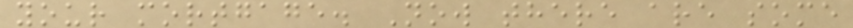your mortgage. Now there are some
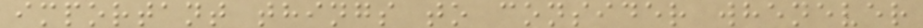important things to consider whenever
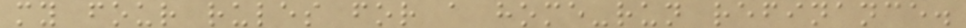my four rules for a home-run refinance.
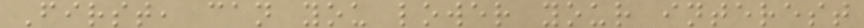First, can you lower your interest
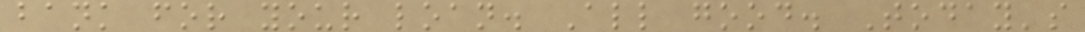bank for your loan. All good. Today's
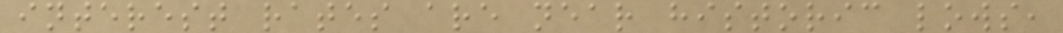interest rates are near historic lows,
